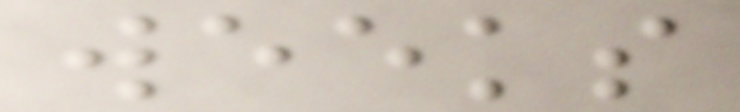weeks
